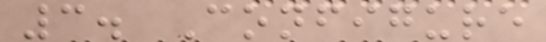3. Configure
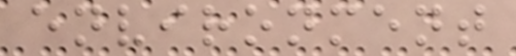environment
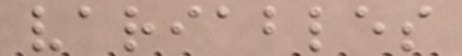variables
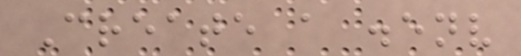Create a .env
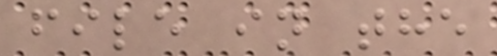file in the
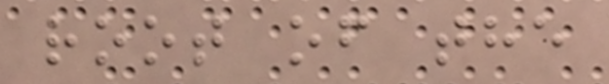root of the
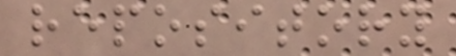repository
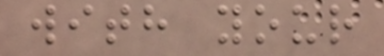with your
